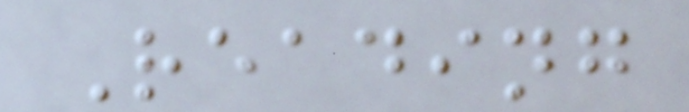Reading
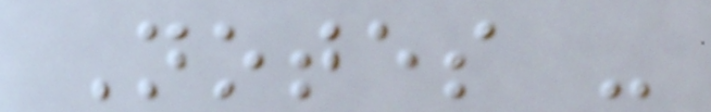Notes -
